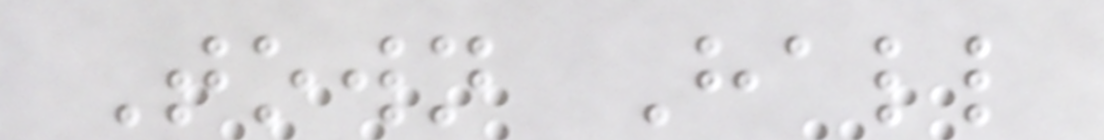Town Hall
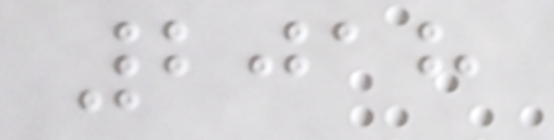2018
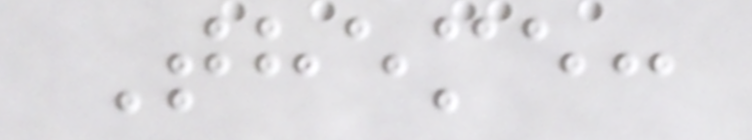Theme:
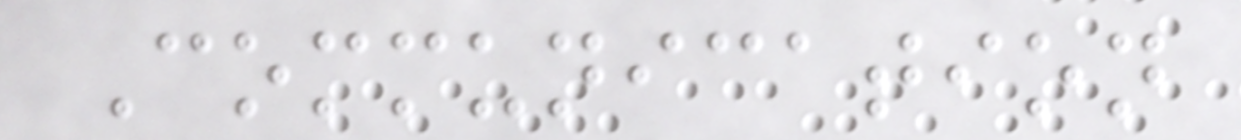Communication
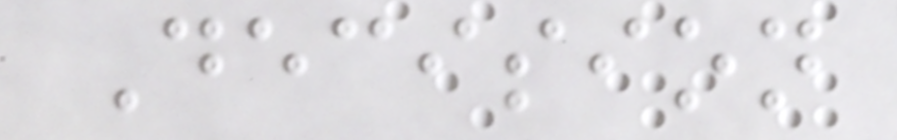Decision
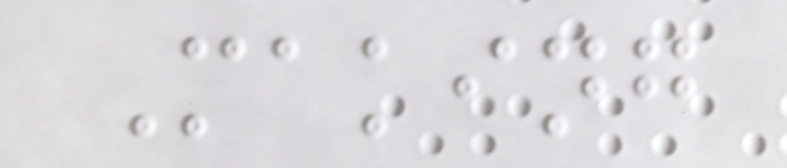Making
